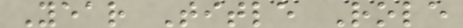Year Title Role
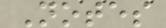Notes
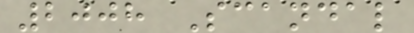2008 Scandal
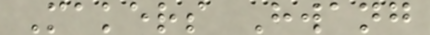Makers Hwang
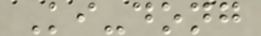Ki-dong
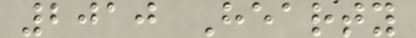2010 Hearty
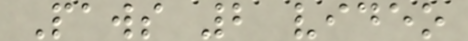Paws 2 video
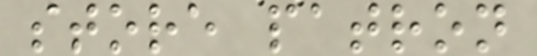store patron
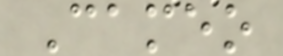Cameo
